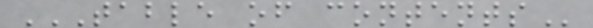TABLE OF CONTENTS
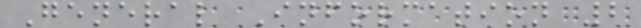General Information 2
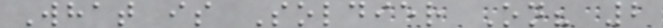What is Soldier On? 2
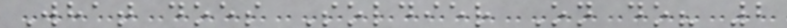What does Soldier On do? 2
